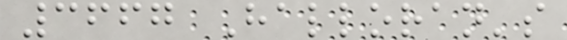3667 Halloran's
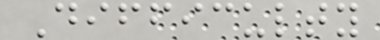Difficulty
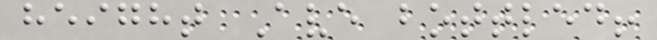height Ave bottled!
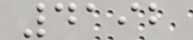4192
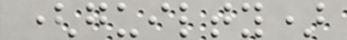(guilty)
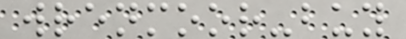wrenmoor-buy
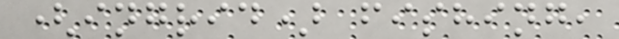(ingrid) fishing,
